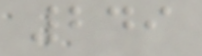249
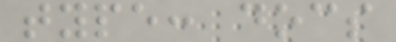type: docs
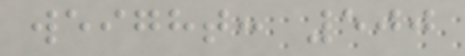weight: 500
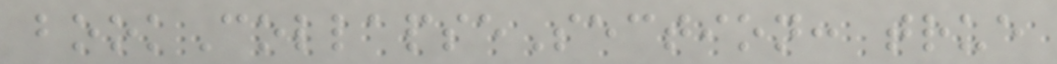bookCollapseSection: true
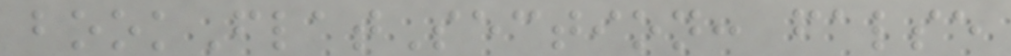bookFlatSection: false
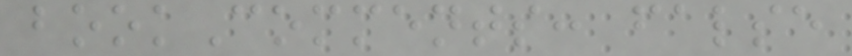bookComments: false
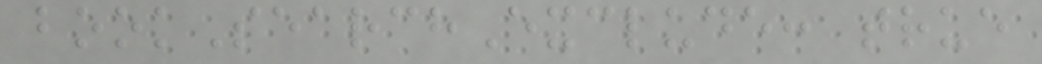bookSearchExclude: true
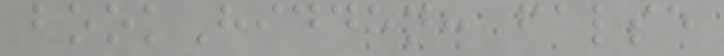bookHidden: false
